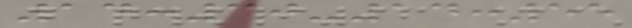14:30-14:55
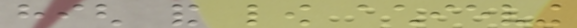high and low achieving
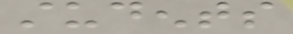students
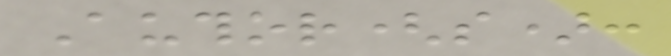Author(s):
